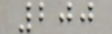200
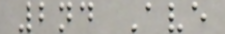2nd Ave
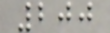200
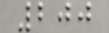200
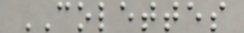COLETTES
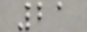21
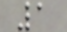1
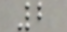2
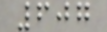607
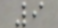9
